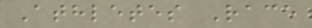Athletes Race
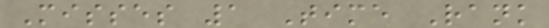Misses 1 Time Rank
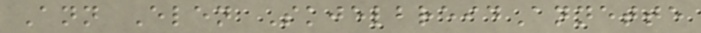Ann Elen SkjelbreidAnnette
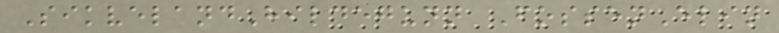SikvelandHildegunn FossenElin
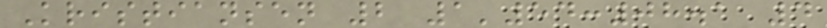Kristiansen 2 1'54:08.1 4
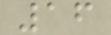16
